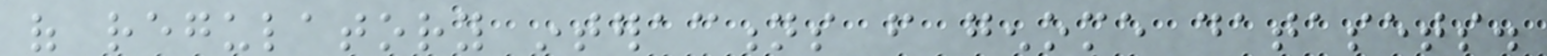of regulatory interactions from genome datasets.
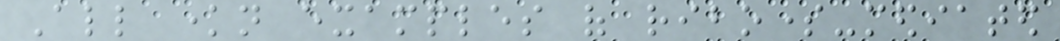All known examples of ribosome-mediated
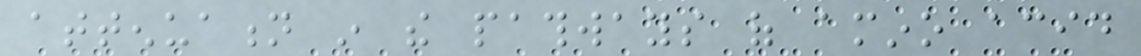attenuation in the pathways of amino acid
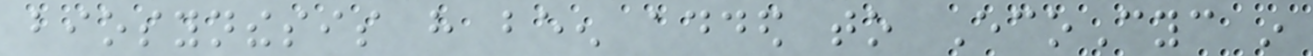biosynthesis have been added to EcoCyc in
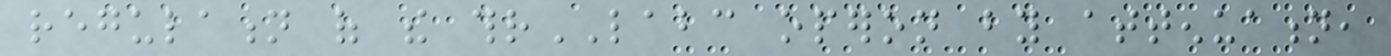regulation of the thrLABC operon by attenuation,
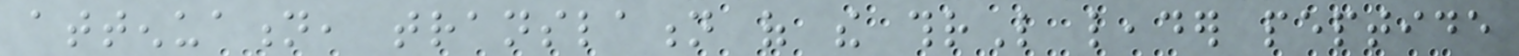attenuation, translation of the thrL leader peptide
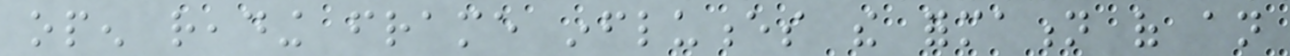open reading frame influences the formation of an
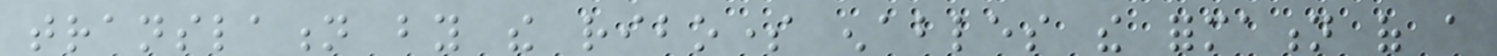translation by the ribosome enables the formation of a
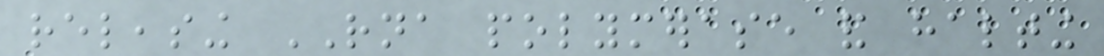releasing RNA polymerase and halting
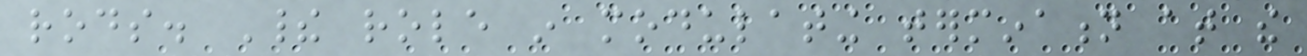rods. Their role in modulating termination at the
